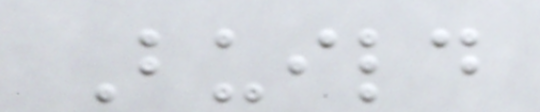Build
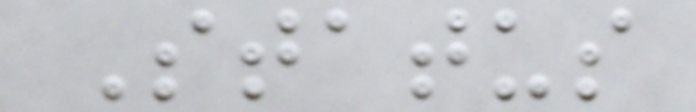Status
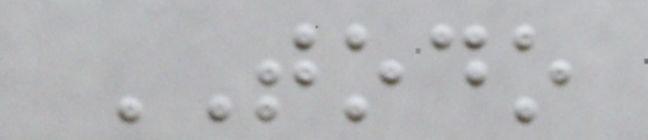TODO
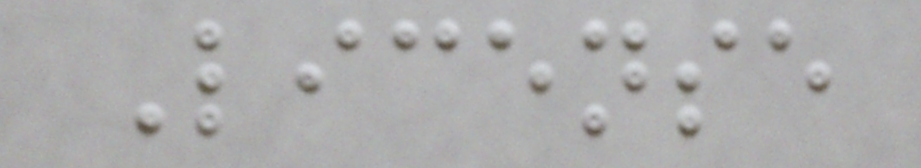License
